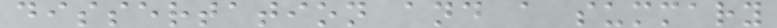dissertation and a summary
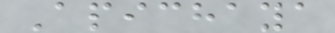Apichaya
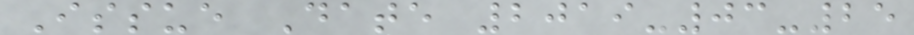Issue Date 2019-03-25
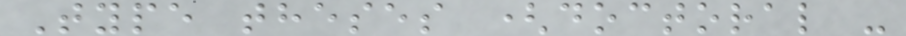Type theses (doctoral -
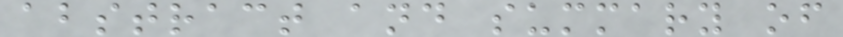abstract and summary of
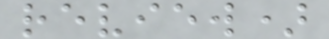review)
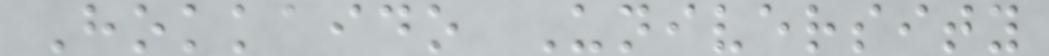Hokkaido University
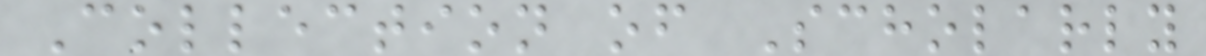Collection of Scholarly
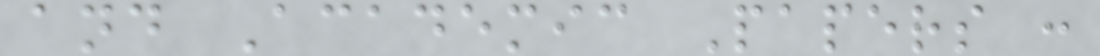and Academic Papers :
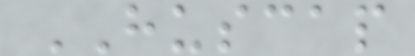HUSCAP
